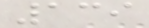139
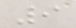9
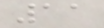11
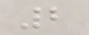2
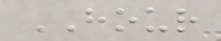HOUR
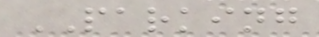PARKING
